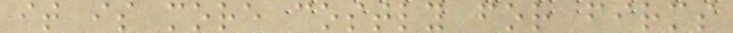it is more costly for firms
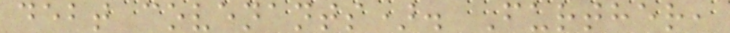debt covenants). Further,
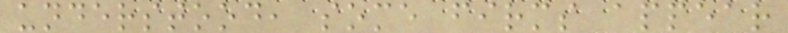understood, some firms appear
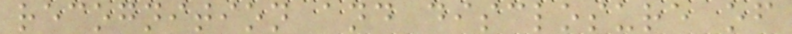recognition and disclosure of
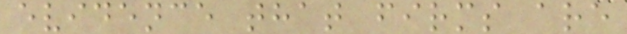evidence that firms are
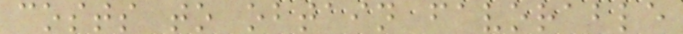costs to obtain favorable
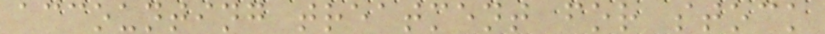accounting treatment for stock
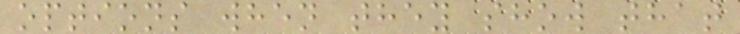options when they show that
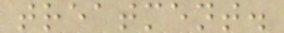treatment.
